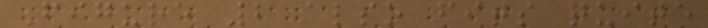Figure 2 also fits quite
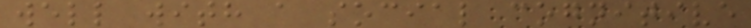well with a social cognitive
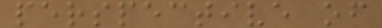perspective of
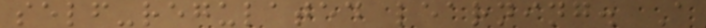self-regulated learning. A
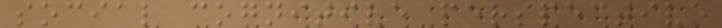social cognitive perspective
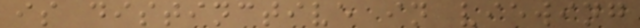is distinctive in viewing
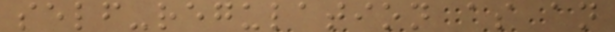self-regulation as an
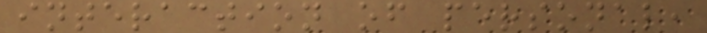interaction of personal,
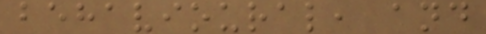behavioural, and
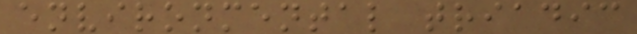environmental triadic
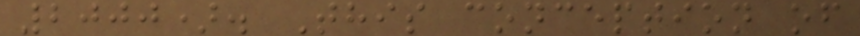2000). This conception of
